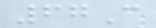67C
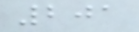201
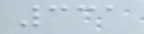331
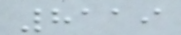8119
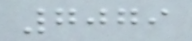7079
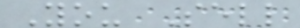You Sell
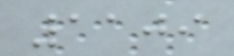1109
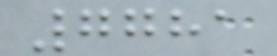7781
